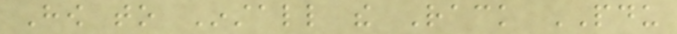How to Install the Rack PDU
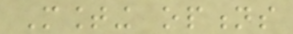Mounting options
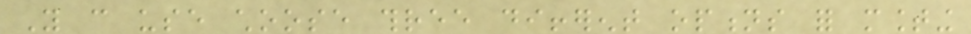You can use choose three different options for mounting
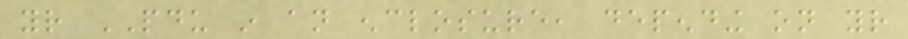your PDU in an enclosure, depending on your
